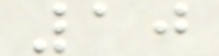10
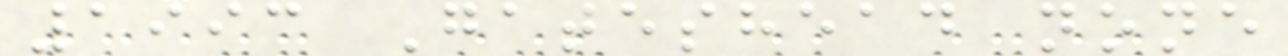1993 Gateshead none
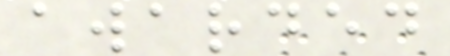awarded
